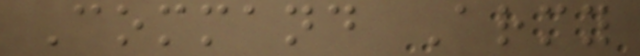Command Army
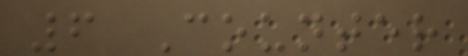6 Counter
